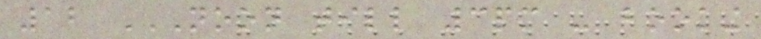12 NOON TILL 3PM - BOOKING
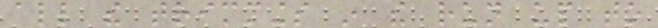all the trimmings in the run up to
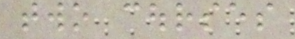two courses
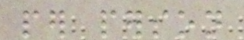per person
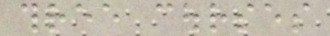three courses
